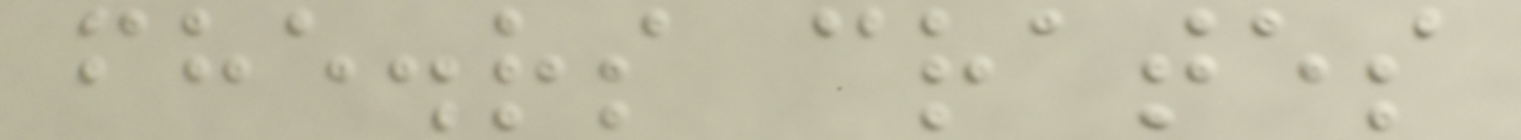fhe.rs crates
